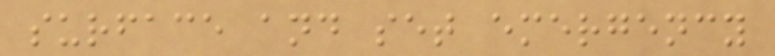surface and set emergency
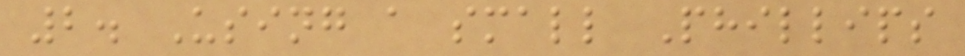2. Using a small Phillips
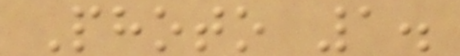Photo 1.
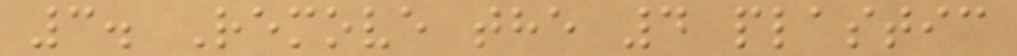3. Remove the 4 plastic
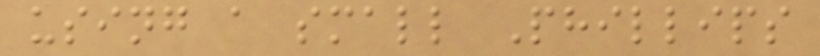using a small Phillips
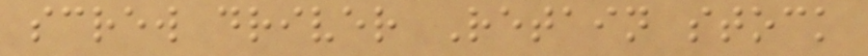screw driver Retain stock
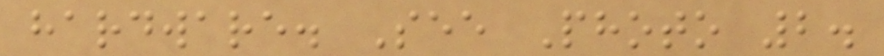hardware. See Photo 2.
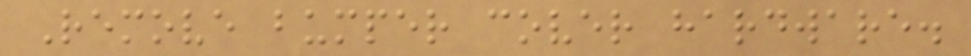Remove bumper cover hardware.
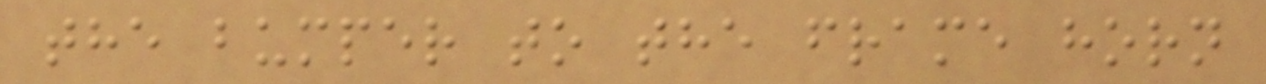the bumper to the frame horn
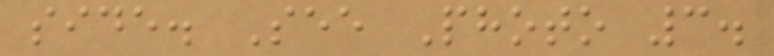side. See Photo 3.
